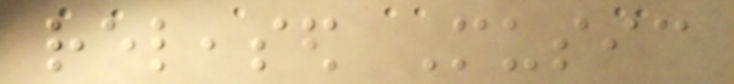released Music
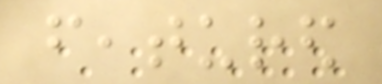featured
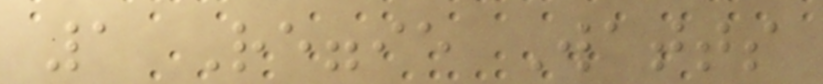1 Reggie Watts
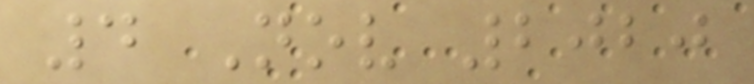4 Nov 2020
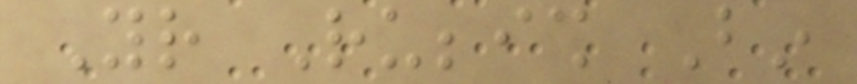Your Rubbish Bin
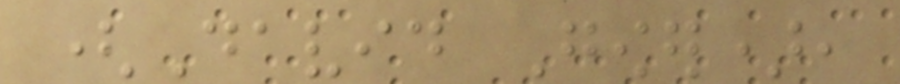(David Gower),
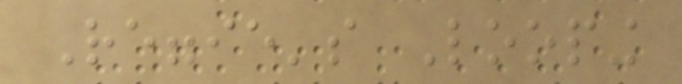Reggie's Looping
